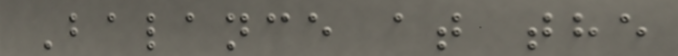Balance at the
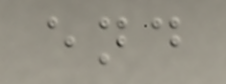end
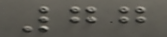77
